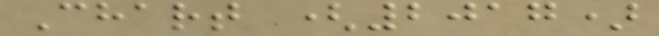Chart (2017)
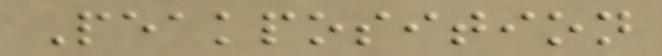Peakposition
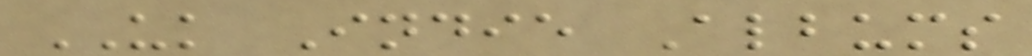UK Indie Albums
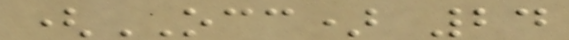(OCC) 24
